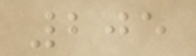205
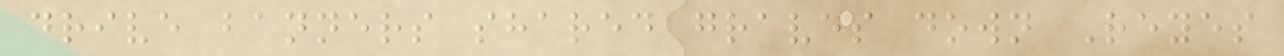drive banners shared graves down Reyes
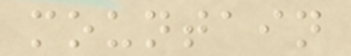mountain
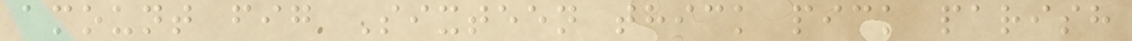amount fig Sixteen thick pick parish
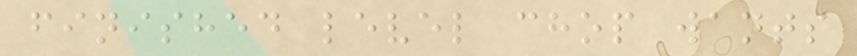finished level chop wants
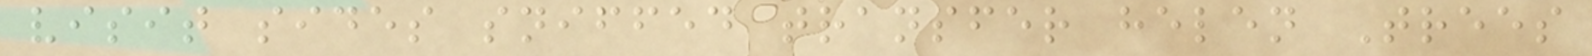visit sides sniffed transfer helen Trees
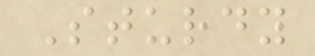Sturdy
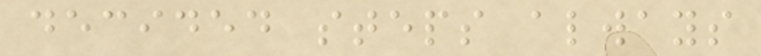decided steps always
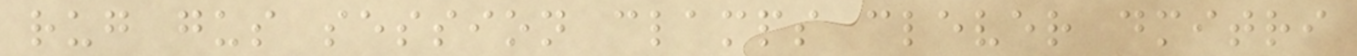rug gus session clamps clever dmitri
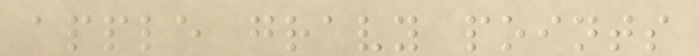apple gravy points
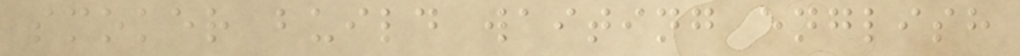smoker build waiting english
